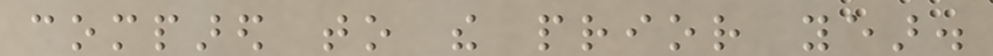compared to the prior year.
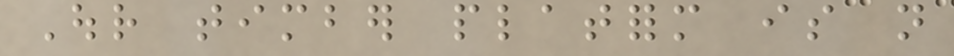Our timber platform is not
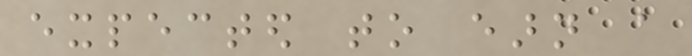expected to earn a
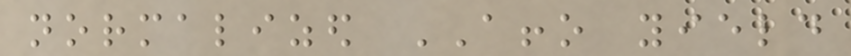normalized AFFO yield
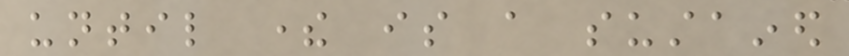until there is a sustained
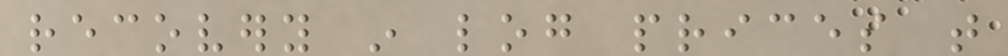recovery in log prices that
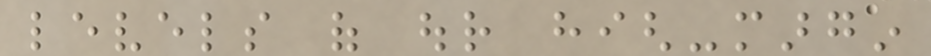levels of our high-margin
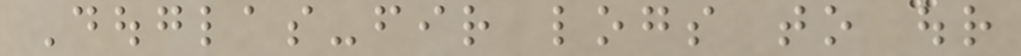Douglas-fir logs to our
